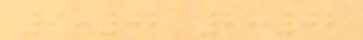9:02 2:02
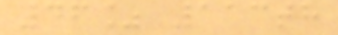46% 113th
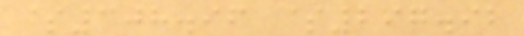$308.96 $297.92
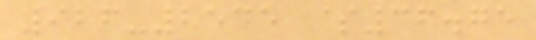926-2545 $36.75
